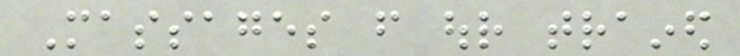Massages from our trained
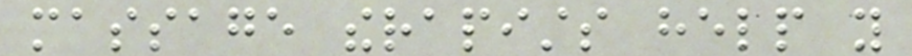massage therapists help you
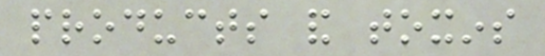products and toxins
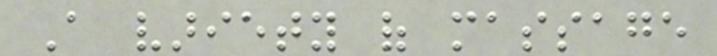A variety of massage
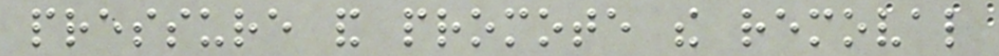pressure and promote the removal
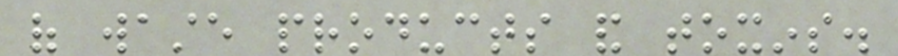of waste products and toxins.
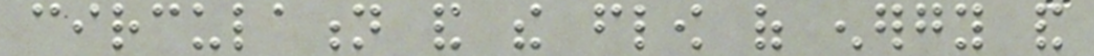circulation and the flow of energy and
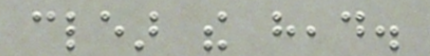clear the head.
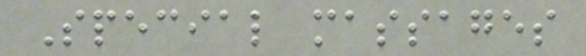Special massages
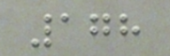178
